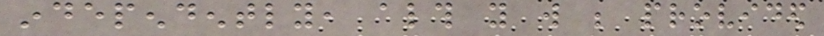independently, although you will be provided
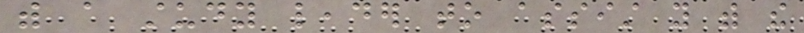with a study leader to assist you with the
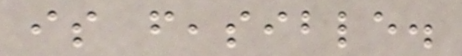is feasible.
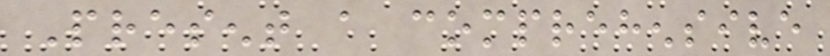Present a comprehensive
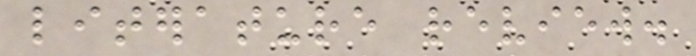literature review.
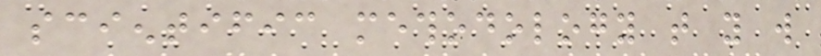scientific methodology that you will
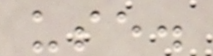use.
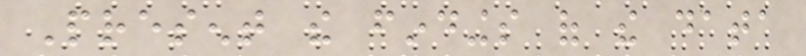Present the findings of the data
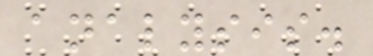analysis.
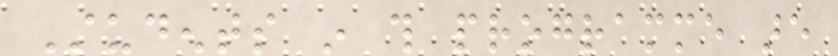Students in this programme are
